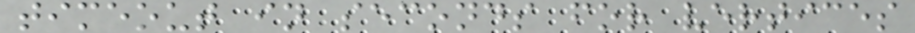timeout in seconds for vertices
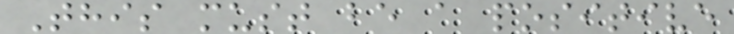This must be a positive
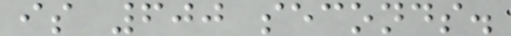is 600 seconds.
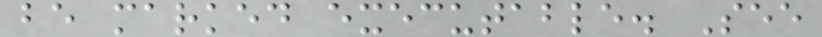be marked executable. See
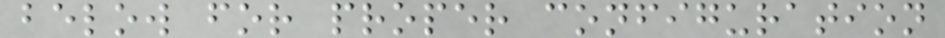below for proper configuration
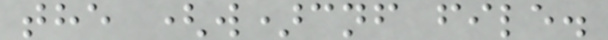the (w)cnf file.
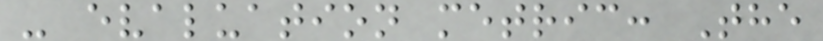- evaluation metric: The
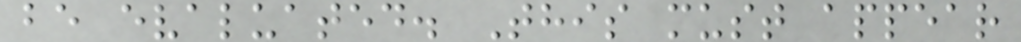be evaluated. This must appear
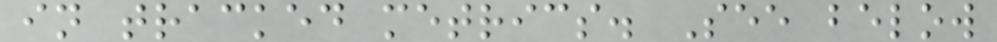in tracked metrics. See below
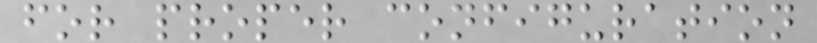for proper configuration
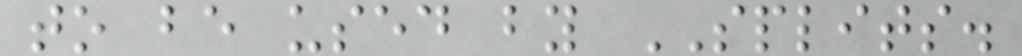to be used by SPLITS.
